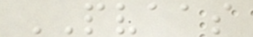PVAAS
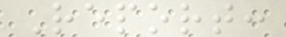Report:
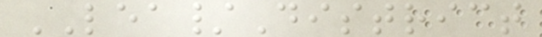LEA/District
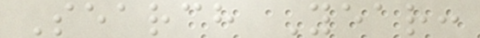Search Year:
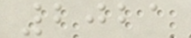2021
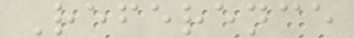Reference
